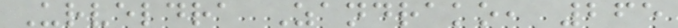Urveldra Zandrako, 265
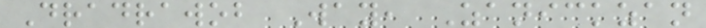Dradrawob Way, Zanickzan
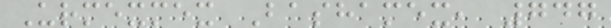Urmexmex Bashamex, 747
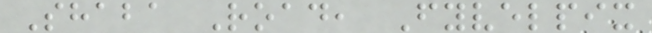Shaba Road, Fyvelpix
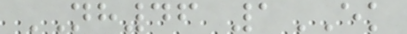NH46 1EK
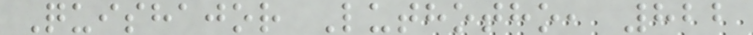Quishajor Luthotho, 822
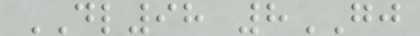DL98 8GJ
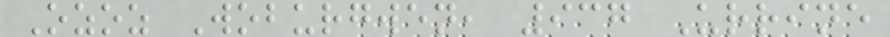Ozoz Woburgwen, 937 Urrine
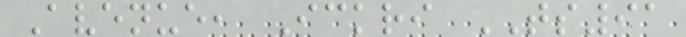Avenue, Ickri TS91
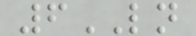6LN
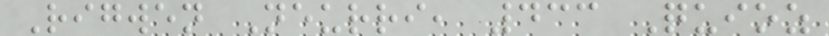Rigwen Neurri, 433 Quioz
